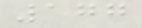177
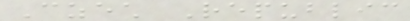Czech Republic
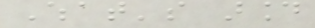What's around
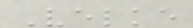Velke
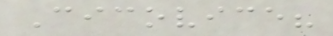Cicovice?
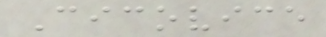Cicovice
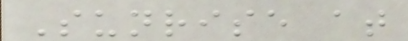Sunrise at
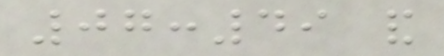07:49 and
